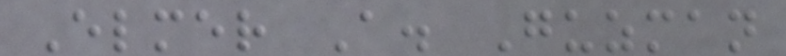Elmer A. Guzman
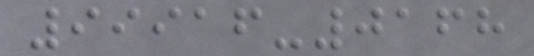99916-0168
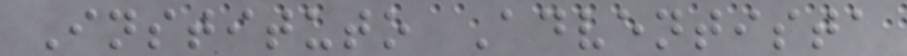Instituto Adventista
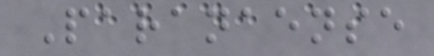Paranaense
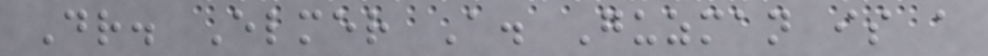Dr. Elmer A. Guzman is a
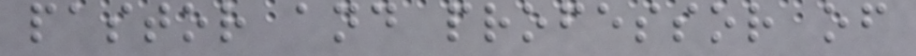pastor and professor of
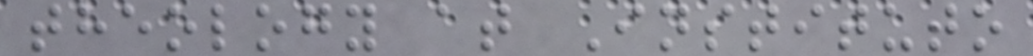theology at Instituto
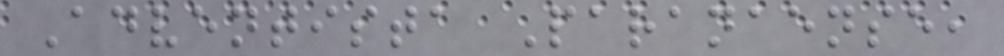Adventista Paranaense,
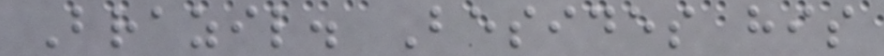Brazil. Besides his
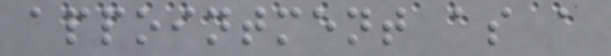appointment as a
